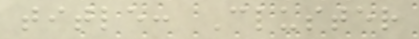title: Cluster
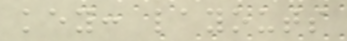key: layouts
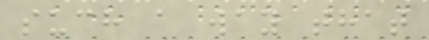such a way that
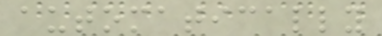automatically
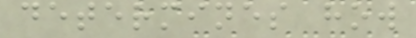determines how
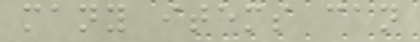many items can
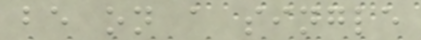be on a single
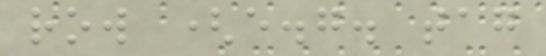row (e.g. tag
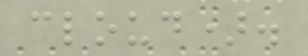cloud).
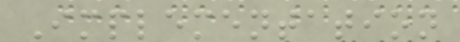Implementation
